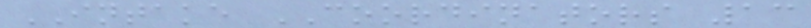INTAKE COORDINATORS 13
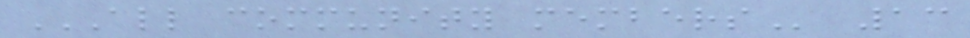ALL COMMUNITY MEMBERS 13
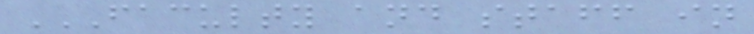FACULTY AND STAFF IN
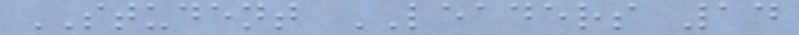STUDENT LEADERS 14
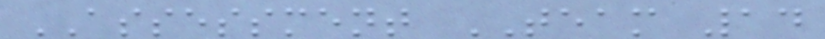ASSESSMENT TEAM 14
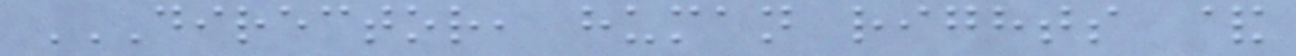DIRECTOR, HUMAN RIGHTS &
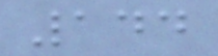144
